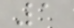1
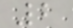2
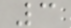3
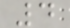4
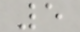5
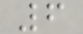6
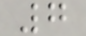7
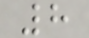8
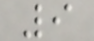9
